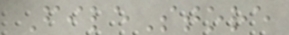FileStore
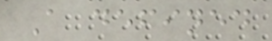A defined
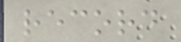record
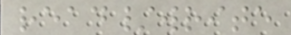read/write
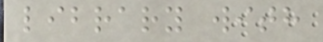library with
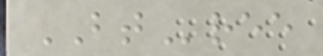BTree
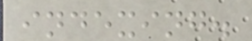indexing.
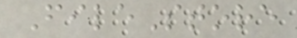FileStore
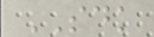SDK
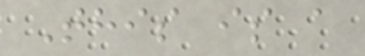This is a
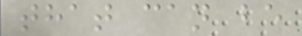that can be
